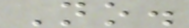No.
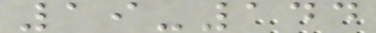19-144
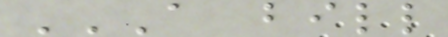A BILL
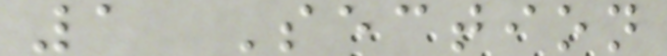1 Section
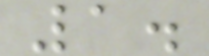1.
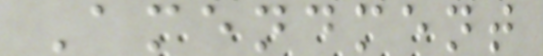Amendment
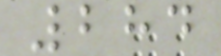284
